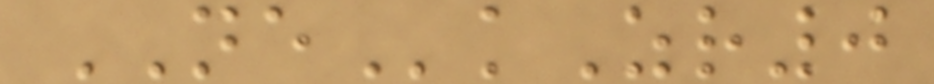NEkZr0
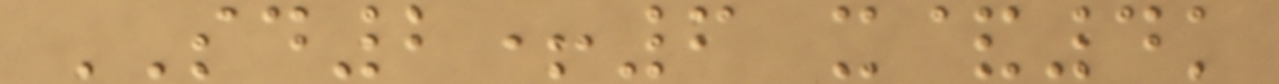SD2+6 x&4k
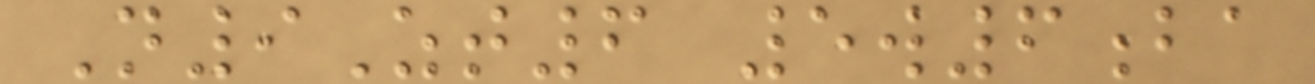N9Zt6 5w6ba
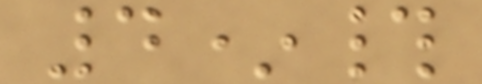4*#
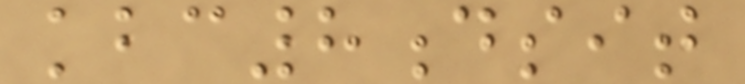kbc8dsit
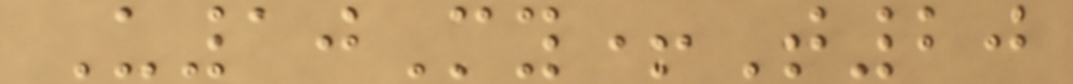U10My+T20
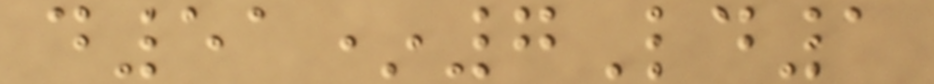d51*7Ld1
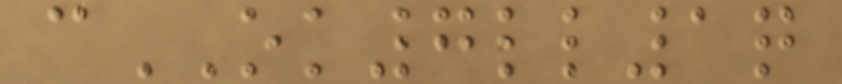cOK7ll1q
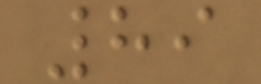89
